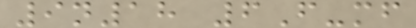9n18 6F-mf
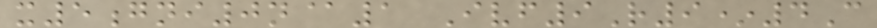x5gni0n@1 Ivf9R9*4C
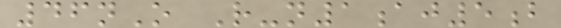46nO R-n1aj5b
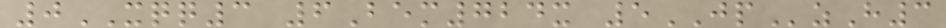0XQQ3 6Bem724x 5JPzH3
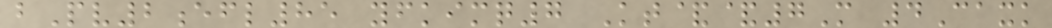bPv2efl85 yfkimq7 Kt&&7M 4Caxk
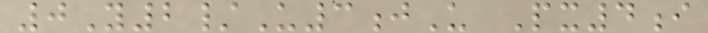0Y2/U3jU Px4i
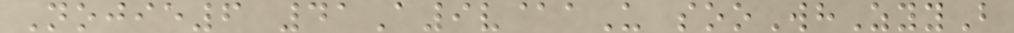Nojie6 41A9v@aU sooWhZyyB
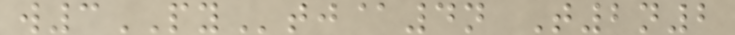w3PYtj@4n T2n2
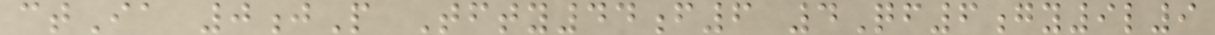ctIa 0jP Tfty44f6 4Qf6gy9l9
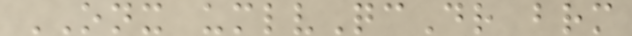ONX umlvQcDr brm
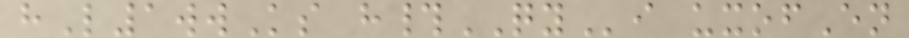hL1wwKs h#QYi uxofEn
